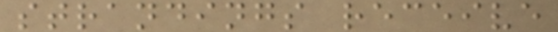strandings receive
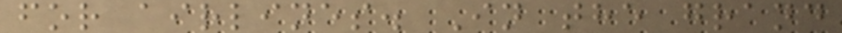for airlines. In the grand
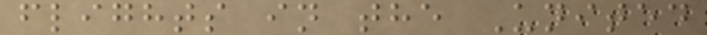flights in the United
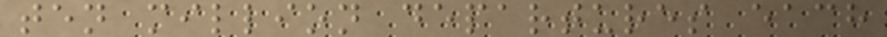ten million departures each
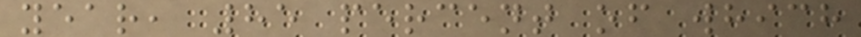year, 85 percent of which
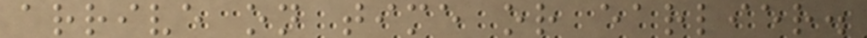arrive on time or earlier.
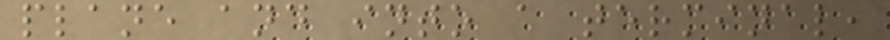plane and into a terminal,
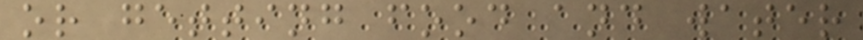or getting food and water
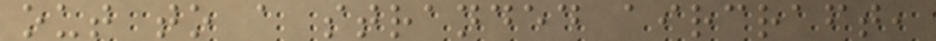out to a stranded aircraft,
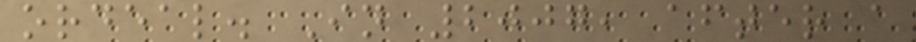ordeal. In 2007, after a
